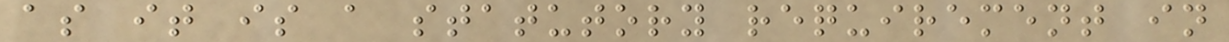as it is a statutory requirement in
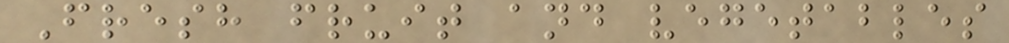Fresh fruit and vegetables
